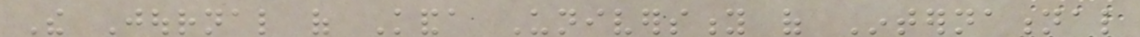The Journal of Kanda University of International
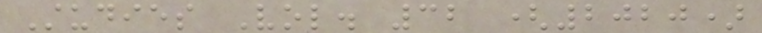Studies Vol. 32 (2020)
